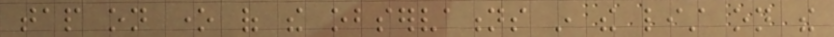tap on one of the observations in the list on the
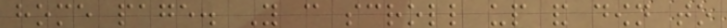home page. You can scroll up and down to
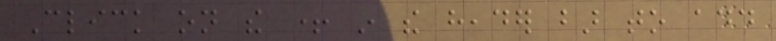Click on the + in the header bar to add
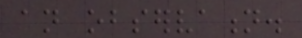an observation.
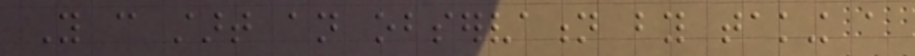You can start an observation by taking a
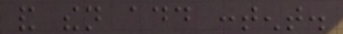and then add content.
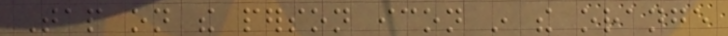Tap on the person icon in the orange
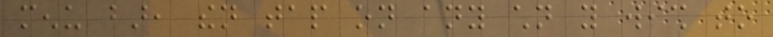menu bar, then tap on any children you wish to
